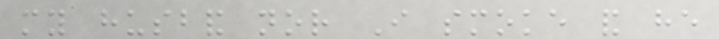my husband nor I smoke and he
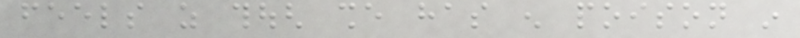feels as though she has enough poison in
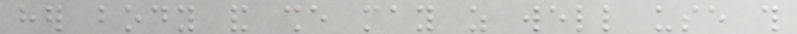her body and she may as well use this
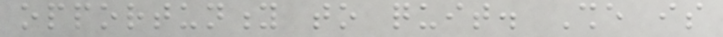opportunity to quit. She is
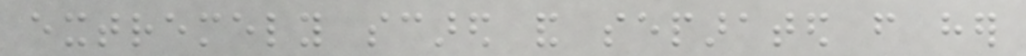extremely scared and separated from her
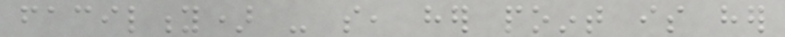facility) - so, her point is her
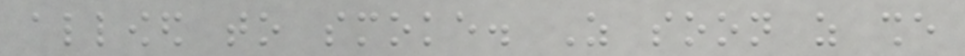allowed to smoke. As soon as she
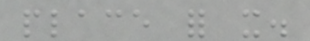place for it.
